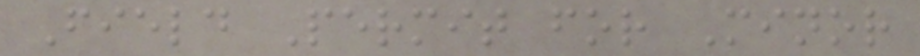Field Permit for Minor
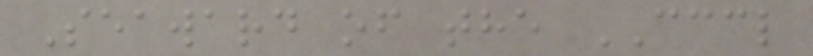Seaward of the CCCL
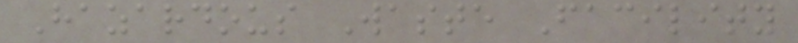Hazardous Waste Facility
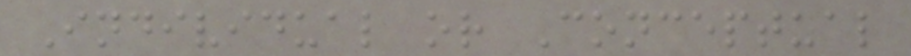Individual or Conceptual
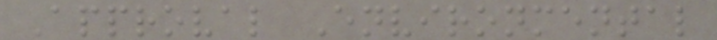Approval Environmental
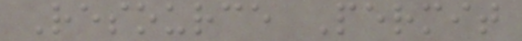Resource Permit
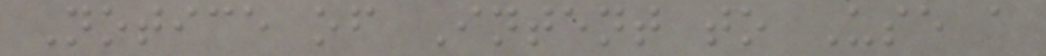Notice of Intent to Use a
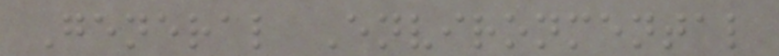General Environmental
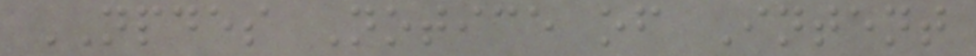NPDES Notice of Intent
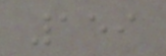159
